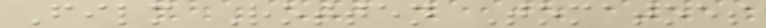Film Rotten Tomatoes
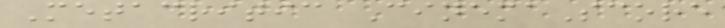Metacritic CinemaScore
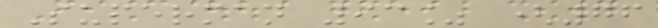Superman 93% (76
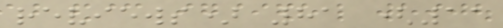reviews) 81 (11
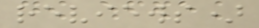reviews)
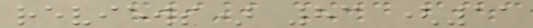reviews) 83 (11
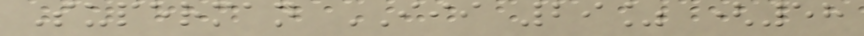Superman III 29% (58
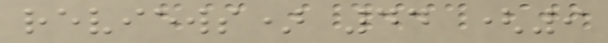reviews) 44 (9
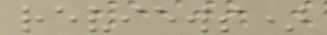reviews)
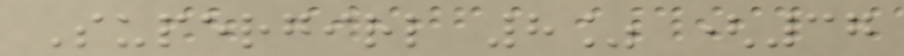Supergirl 8% (37
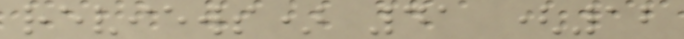reviews) 41 (12
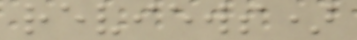reviews)
